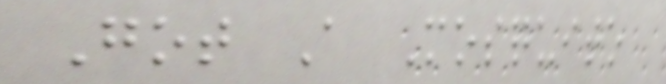Got A Mosquito
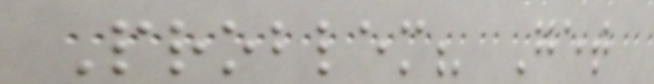Problem? Get
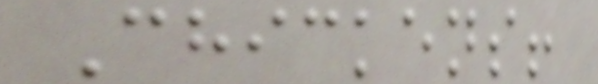Chickens!
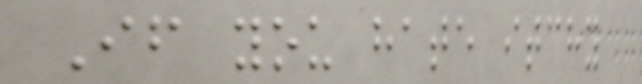If you hate itchy
